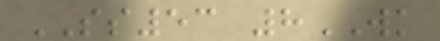SS53 8WK
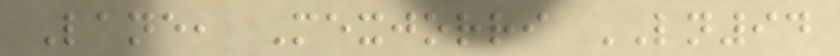Lane, Mexjorri LN94
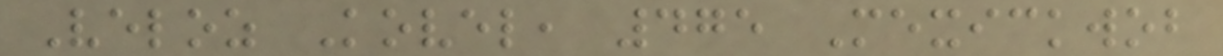Veloz Kovel, 475 Mexickwob
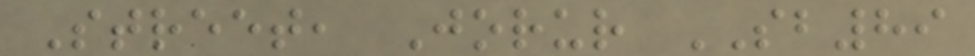Street, Jorur SB89
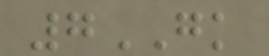7GK
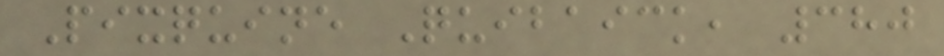Pixquine Quibaick, 380
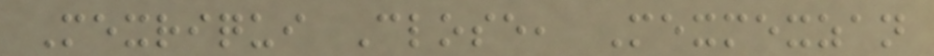Mexriqui Close, Mexmexzan
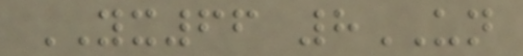YX66 8UN
